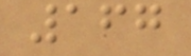167
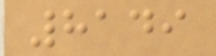8149
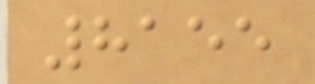8155
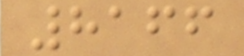8166
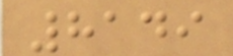8149
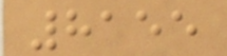8155
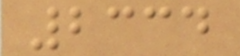2334
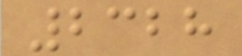2328
